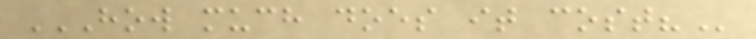HOW MUCH DOES IT COST?
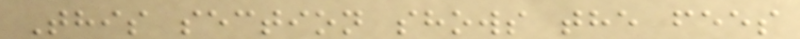This section shows the fees
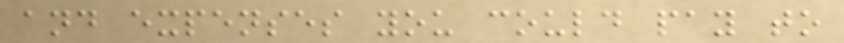and expenses you could pay to
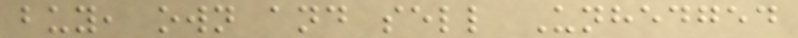buy, own and sell Unhedged
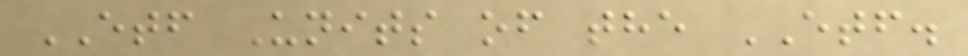ETF Units of the ETF.
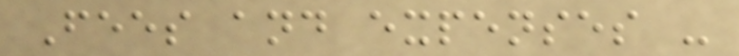Fees and expenses -
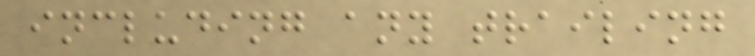including any trailing
